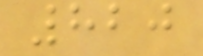820
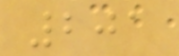201
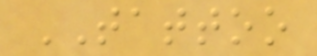TATTOO
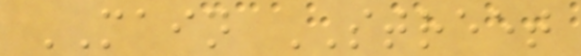MAIN STREET
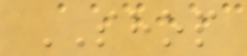SHOP
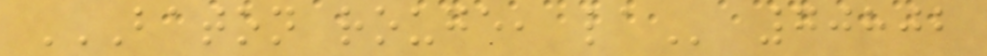BATON ROUGE, LA 70802
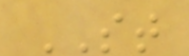ST
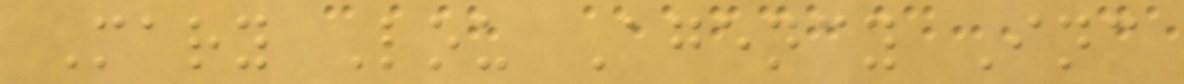Mary Lou Agency Inc
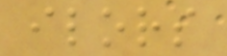ilors
